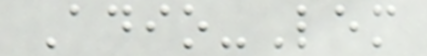Adio-Lem
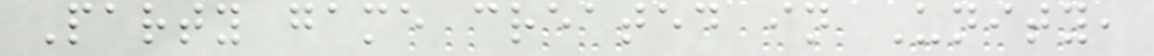Party game created in Unity,
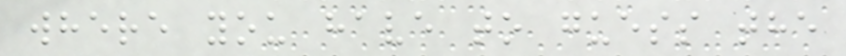where you have to guess the
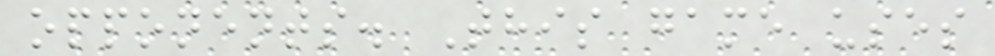opponents. This game uses
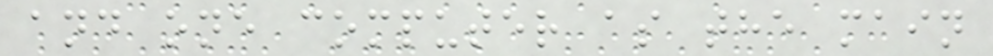and one computer as the main
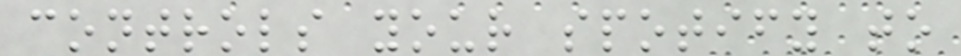controls your spotify to
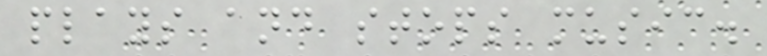plays and stops music.
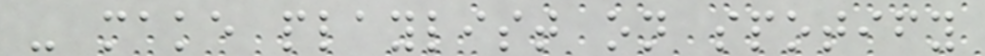- make playlist on spotify
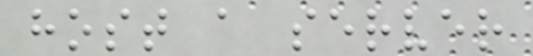host a server
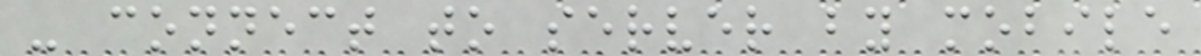- connect to server by mobile
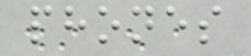phones
